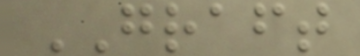GRAFT
